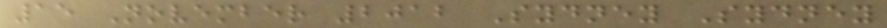15 November 2012 Sydney Sydney
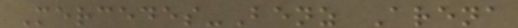Mercedes-Benz Arena
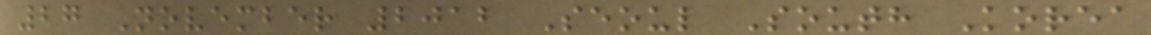27 November 2012 Seoul South Korea
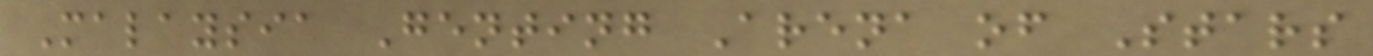Malaysia Genting Arena of Stars
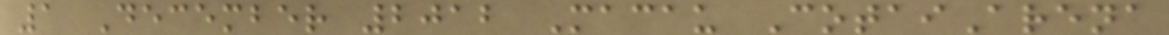1 December 2012 Macau CotaiArena
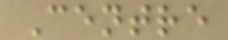Centre
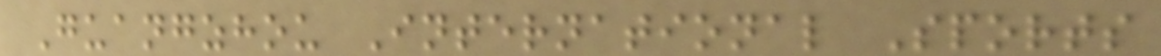Guangzhou International Sports
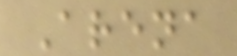Arena
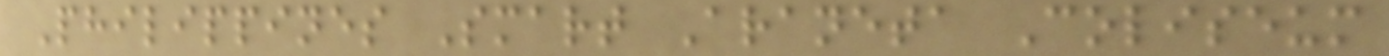Philippines Smart Araneta Coliseum
